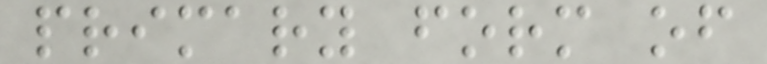primary form of
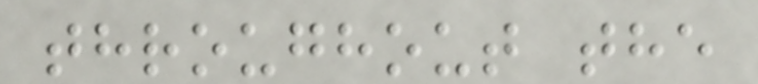throughout the
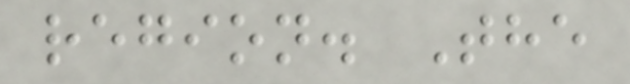region. The
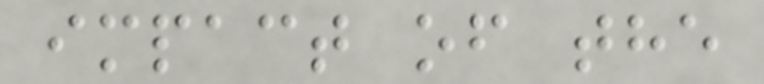impact of the
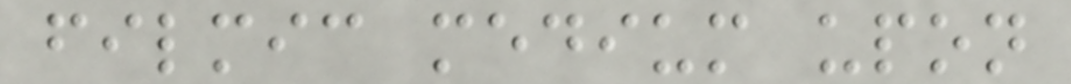filmic medium upon
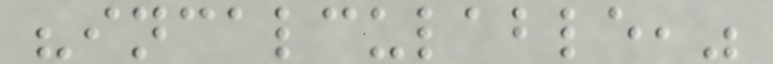"incalculable,"
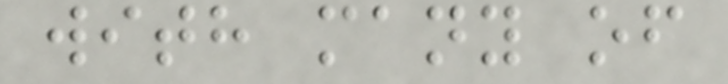with many of
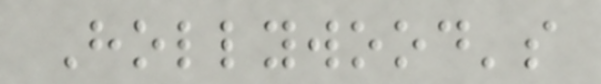Hollywood's
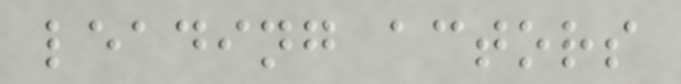leading actors
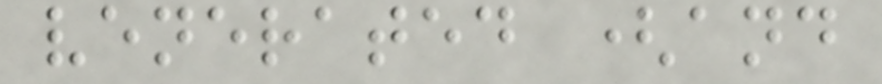venerated (and
